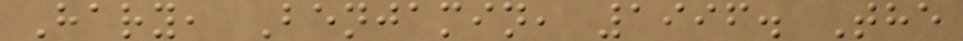Hary, Benjamin, 1996. The
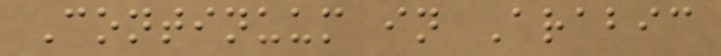Continuum in Arabic
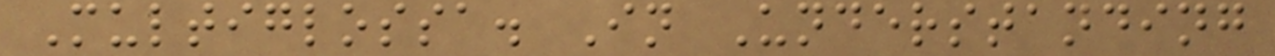Multiglossa. In Understanding
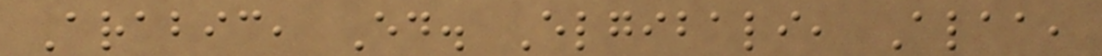Arabic, Ed. Elgibali, Alaa,
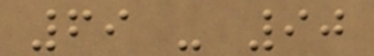69 - 90
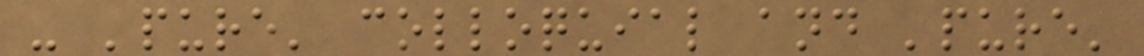- 'pure' colloquial and 'pure'
